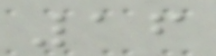16
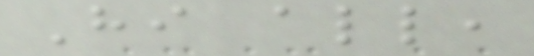Hi all,
